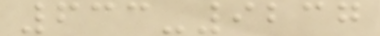633-9237
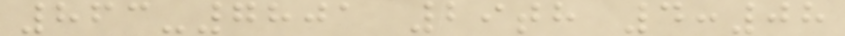863-7801 29th 4:08
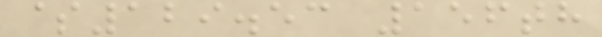$129.53 156th
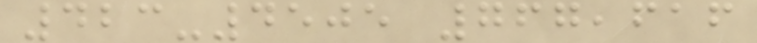423-4505 767,616
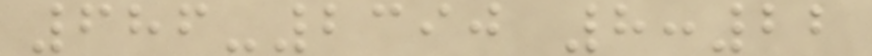686-2390 8:22
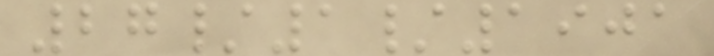27/1/1901
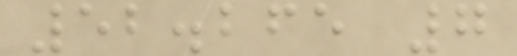52.265 7
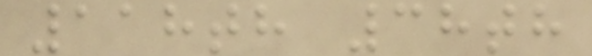118th 38th
